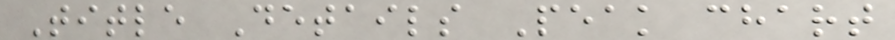Title Details Peak chart
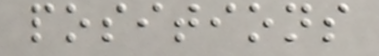positions
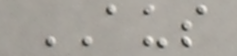AUS
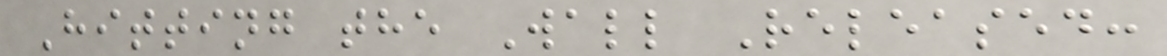Hitting the Wall Released:
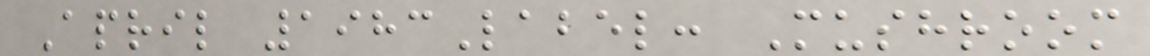April 1983Label: Mushroom
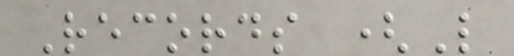Records (L
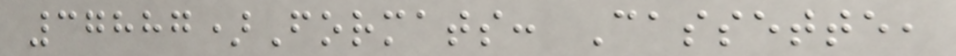37887)Formats: Cassette,
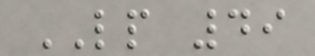LP 49
